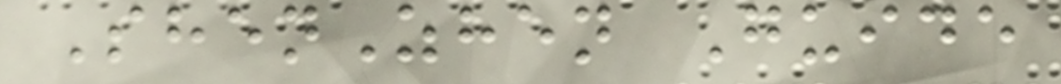ShenZhen Guide
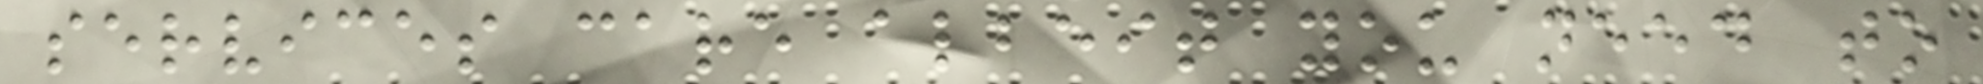services care albeit you need to
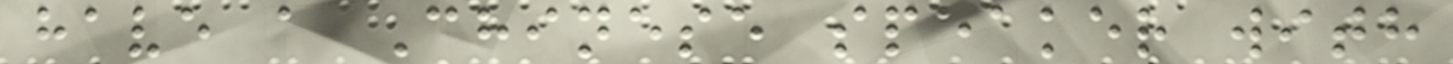have a Chinese speaker with
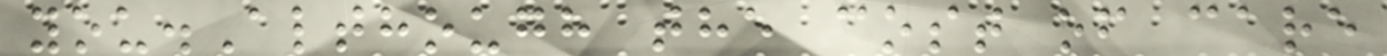you.Although the cost of care
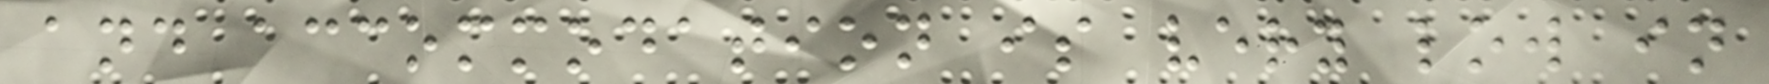and accommodation is very low in
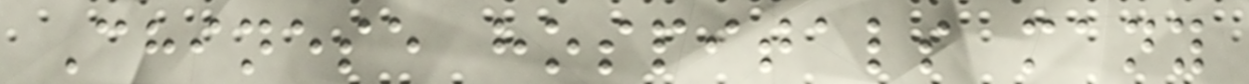Chinese hospitals many
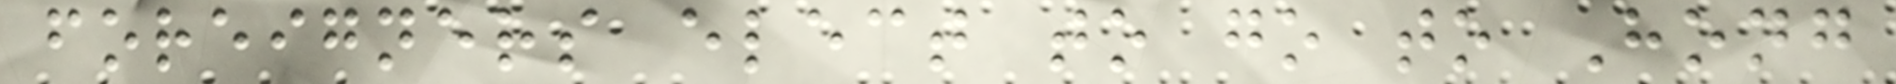foreigners elect to go to Hong
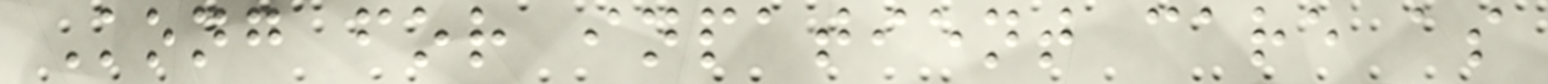Kong for inpatient care as
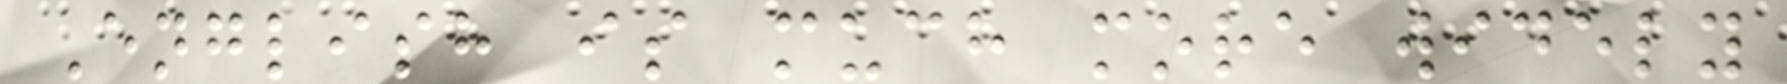English is much more widely
